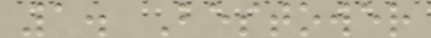1. Bestower
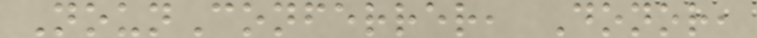NounConferrer, Donor,
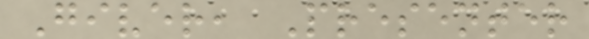Giver, Presenter
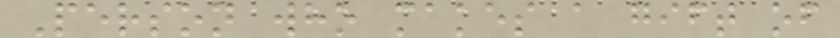Person who makes a gift of
